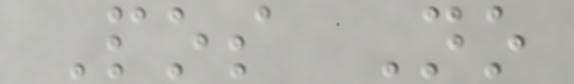Pos No
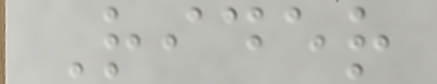Rider
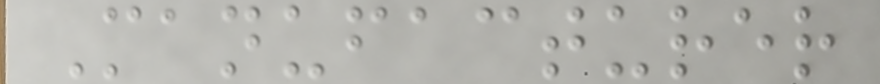Manufacturer
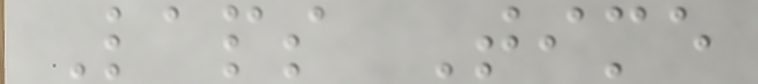Laps Time
